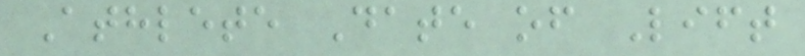Athlete Date of Lift
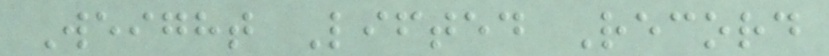Weight Lifted Record
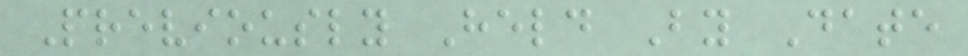Previously Held By Date
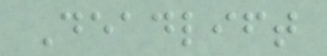Deadlift
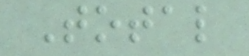Total
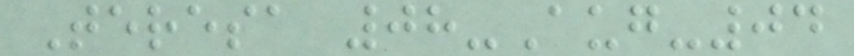Teresa 08-Aug-04
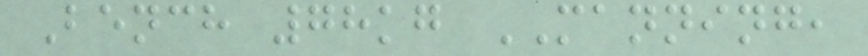Bench 78kg MANNING,
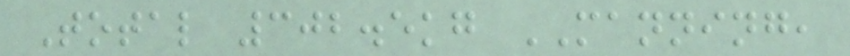Total 302.5kg MANNING,
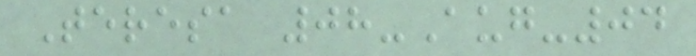Teresa 08-Aug-04
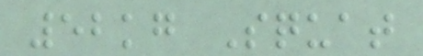52kg Squat
